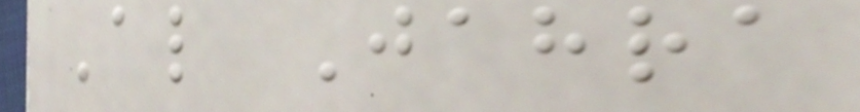Al Jahra
